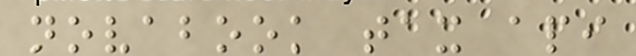novabook tax api
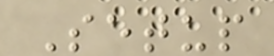Setup
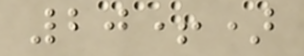20+)
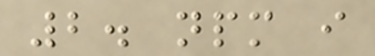2. npm i
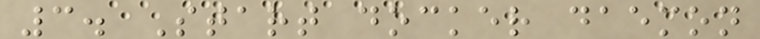3. Start docker daemon
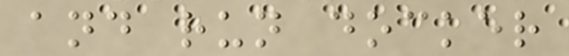and run docker
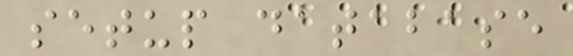setup database
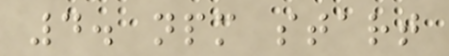4. npm start
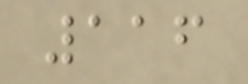116
